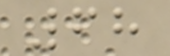68
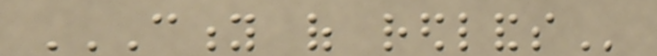CITY OF REDLANDS
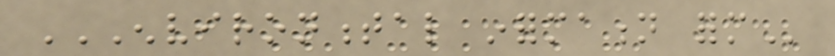ENVIRONMENTAL INFORMATION FORM
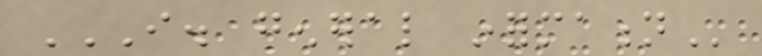I. GENERAL INFORMATION
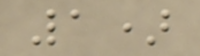1)
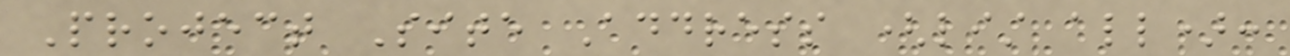Project Site Address (list all):
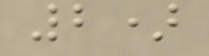2)
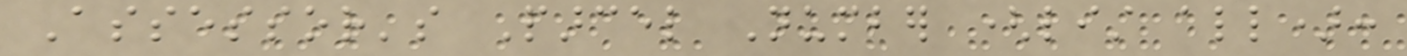Assessor's Parcel Number (list all):
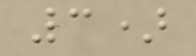3)
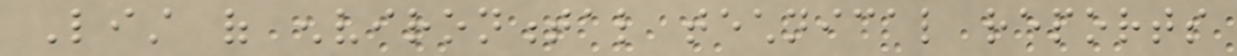List of environmental technical reports
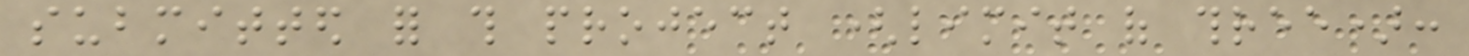submitted for this project (limit of three):
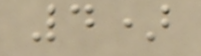4)
